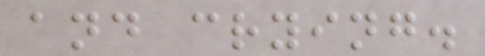and crying.
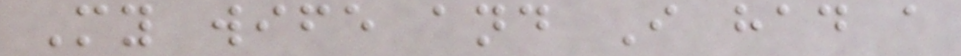My wife and I had a
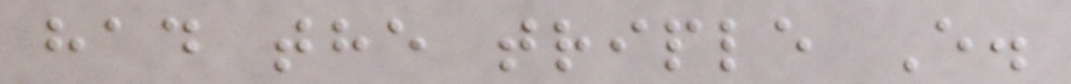had the triple E.
